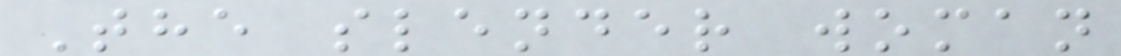The slender woman
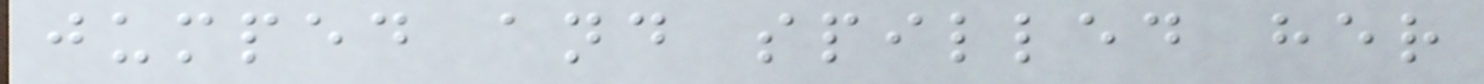jumped and spilled her
